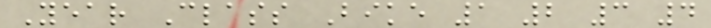Year Class Bike 1 2 3 4
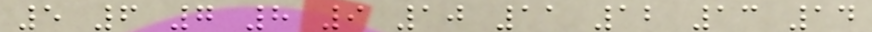5 6 7 8 9 10 11 12 13 14
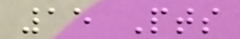15 Pts
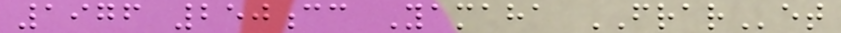1976 250cc Yamaha FRARet
